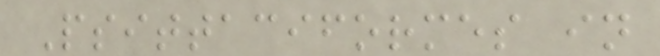Psittaciformes in
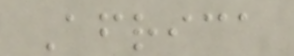Africa
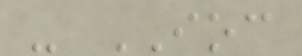- IOC
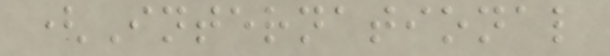(International
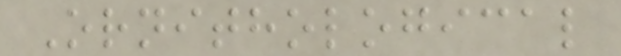Ornithological
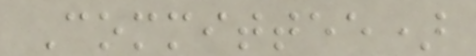Committee)
